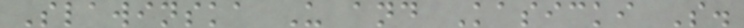Slawinska U and Kasicki S.
